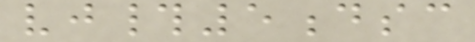vj#5dsc
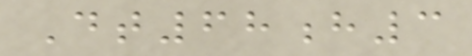Dt68h3
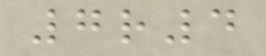7r4
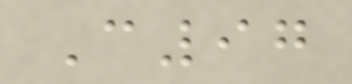C97
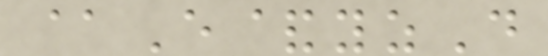@E&yzD
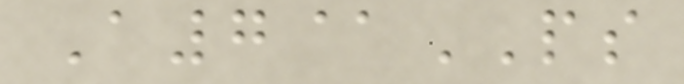A7@PS
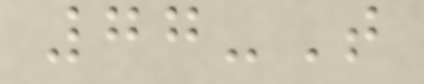77-T
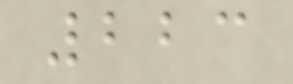223
